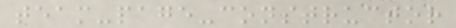team-page-constructor
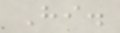Hi.
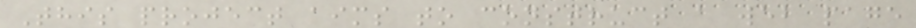This project aims to construct a web page
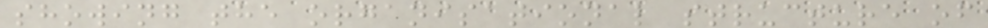showing the organisational structure of
